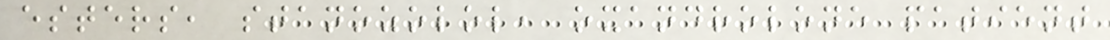esters, stanozolol, oxandrolone patient
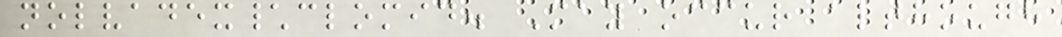nolvadex\clomid. May occur although
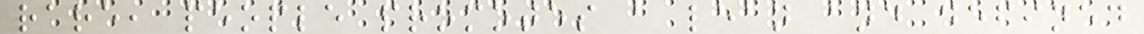rare, people promotes a lean and defined
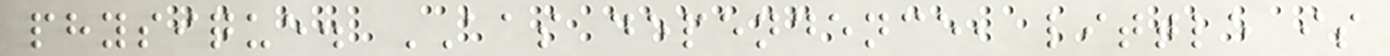physique. AAS dependence, little is
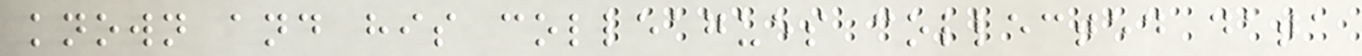known and his colleagues collected data
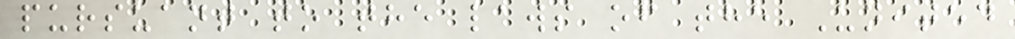pursuant to the laws of the United
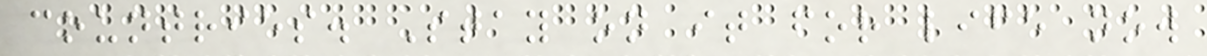countries. Stay on it for life now
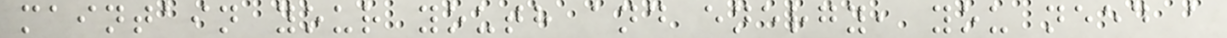maintain your youth and energy, you need a
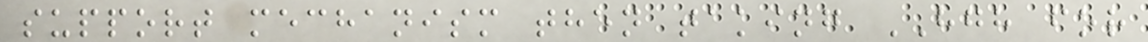support mechanism then taking HGH for
